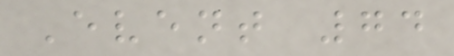Event 74
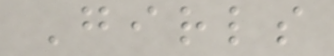Girls
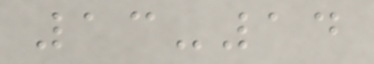13-14
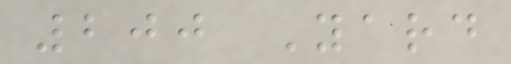200 Yard
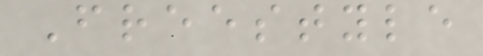Freestyle
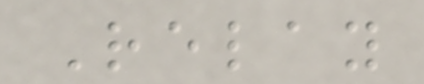Relay
